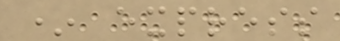* express
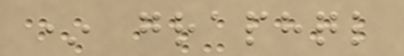* graphql
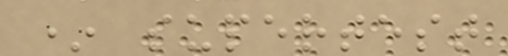* supertest
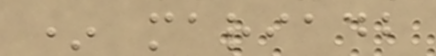* mariadb
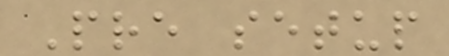Pre setup
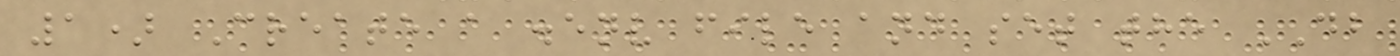1) Create a .env file and set the DB
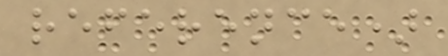reference)
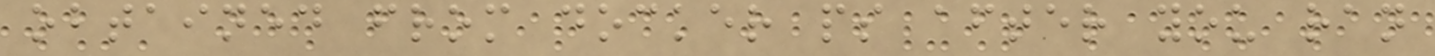obtained from docker ps after you ran
